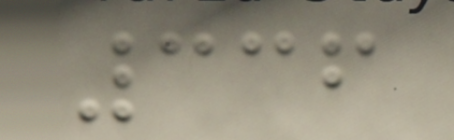336
